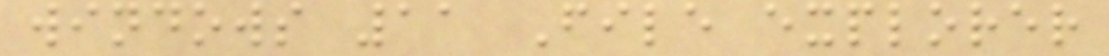windows 11 File explorer
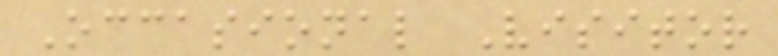Occasional Visitor
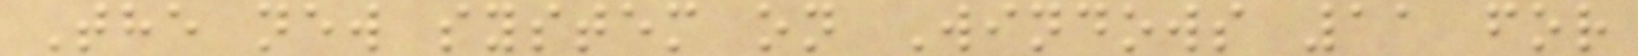The new system on Windows 11 for
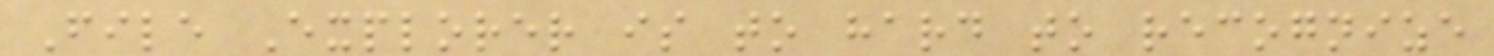File Explorer is to hard to recognize
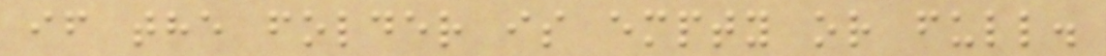if the folder is empty or full.
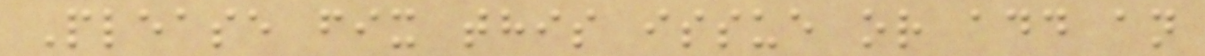Please fix this issue or add an
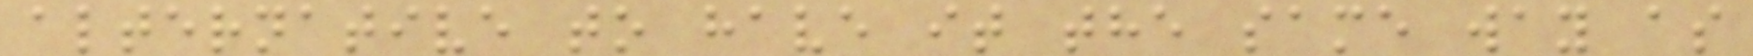alternative to have it the same way as
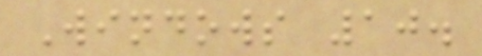Windows 10.
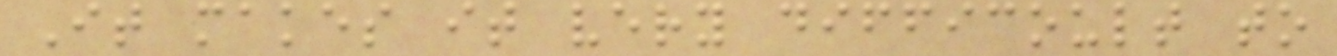It makes it very difficoult to
